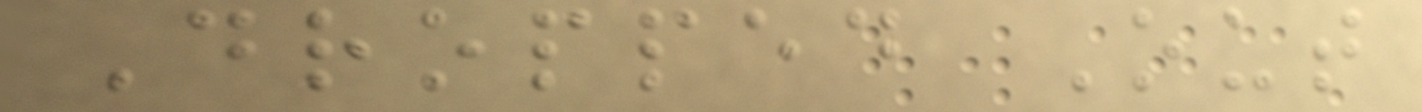Dropped Out
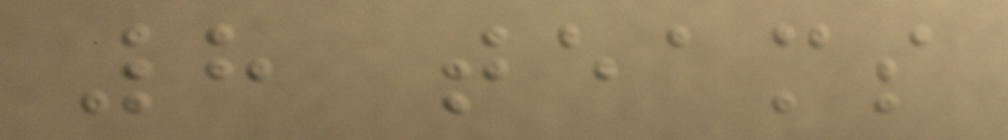8 teams
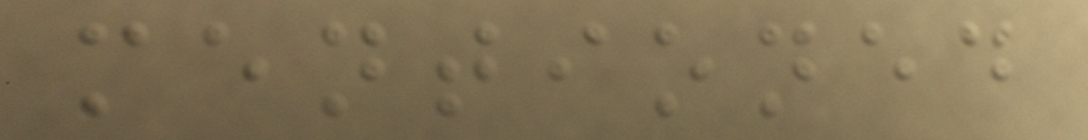mentioned
